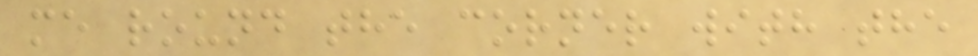me round the corner with the
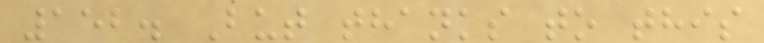152. But thanks to this
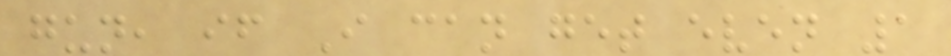gun, if I can get even 1
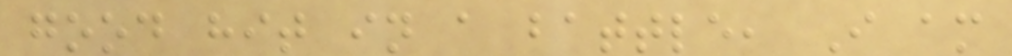good hit in a battle, I am
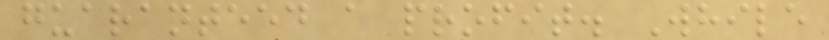guaranteed a profit. While
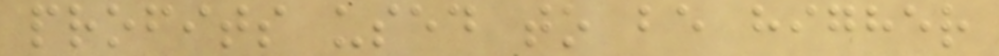profits used to be higher
